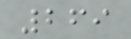269
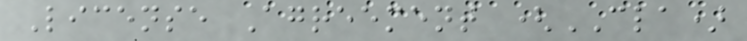License Agreement (CLA)
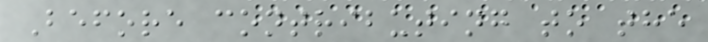Before contributing to the
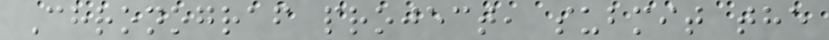Chronograf project, submit the
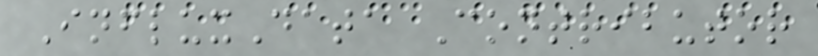InfluxData Contributor
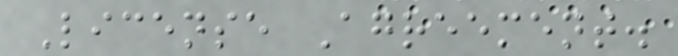License Agreement.
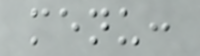menu:
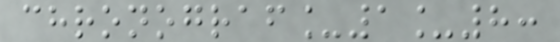chronograf_1_8:
